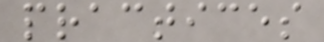practices
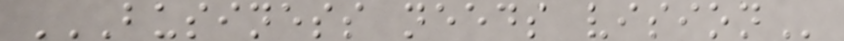BUSINESS NEEDS VISION
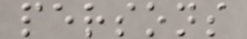persons
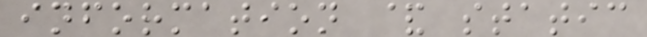information & static
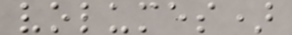volumes)
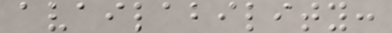availability:
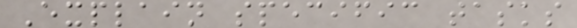Explain specific tasks
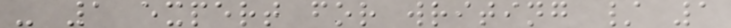- 1 expert for writing / 1
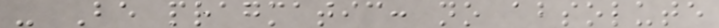- Be pragmatic: no absolute
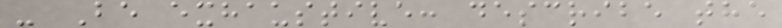- Be exhaustive: describe the
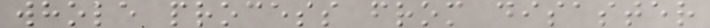whole process from disaster
